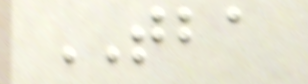TBA
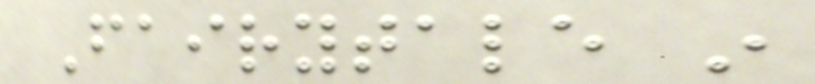Fairytale in
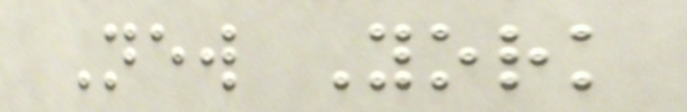New York
